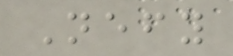Nefy
